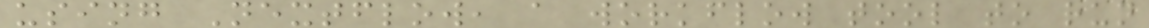using Nextflow, a workflow tool to run
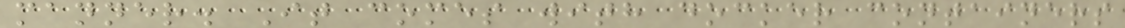manner. It comes with docker containers
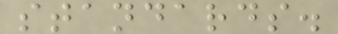standards.
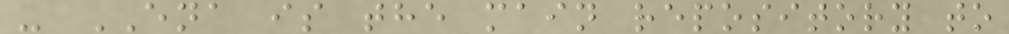- ENA is the main repository to
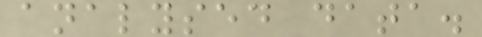analysed data.
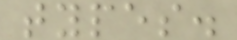types.
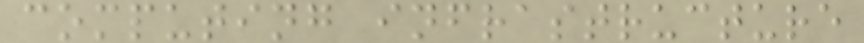computing infrastructure
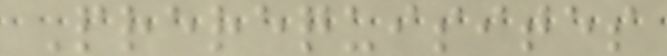Prerequisites
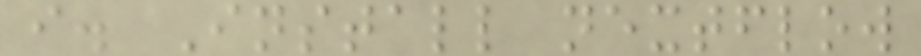i. Install nextflow
